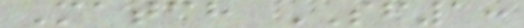Match SF1:
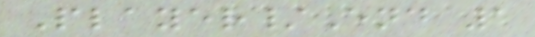Player/End 1
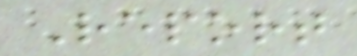Report
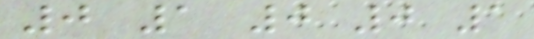0 1 0 0 1
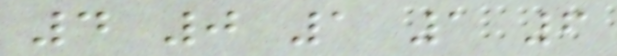4 0 1 1 6
